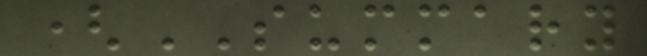(SUMMARY
